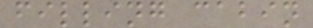filling cabin
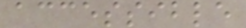accessible
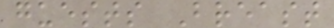guests Breast
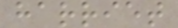harriet
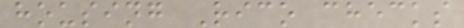housing Rico checks
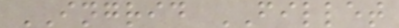INGRID FILLET
